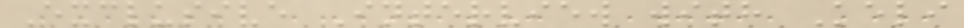Exclusive Interview with Keli
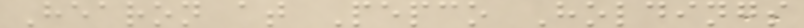Hearon at Pepco Holdings
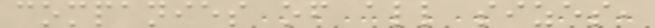companies of all sizes,
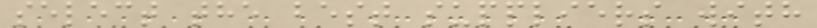select the best suppliers with
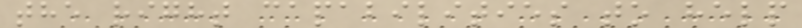the right capabilities to help
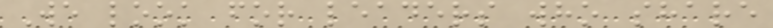We look for leaders who share
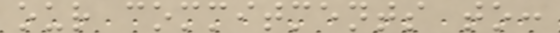our commitments to:
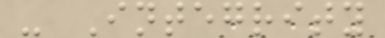- Integrity
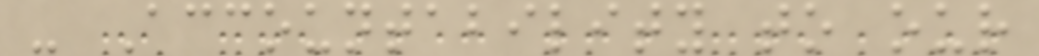- Accountability to our
